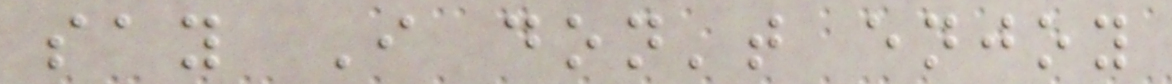say I don't enjoy
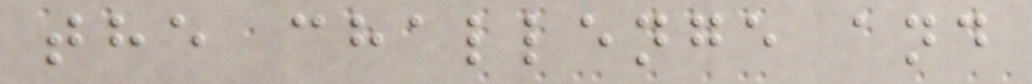the challenge and
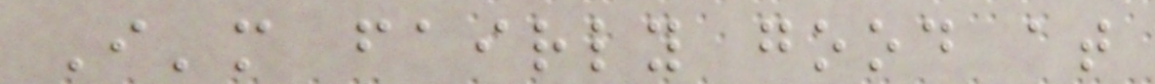I'm fairly good at
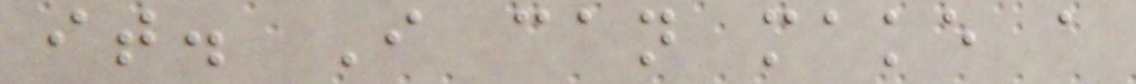it. I can make a
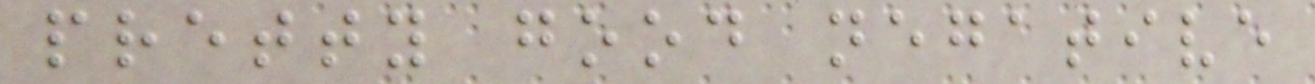pretty good negative
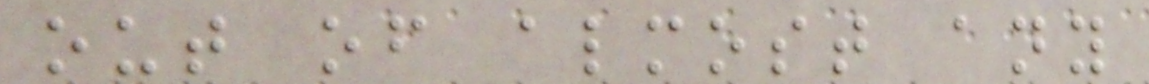out of almost any
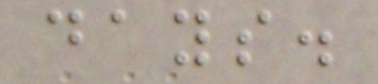days.
